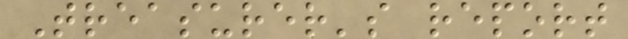Treasurer's report
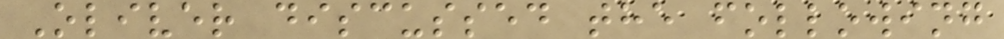Oliver discussed the following
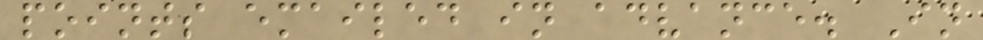points emailed in advance. In
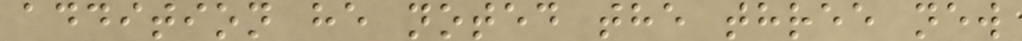addition he noted the three new
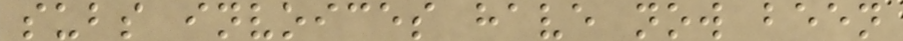subs invoices have now been
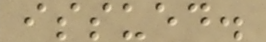issued.
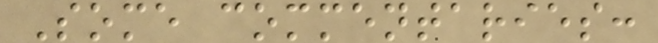Some commentaries:
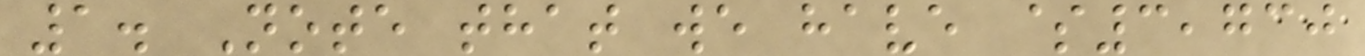1. Note that we have $3,730
